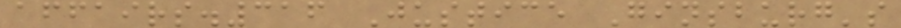affairs.316 Justice Ginsburg's
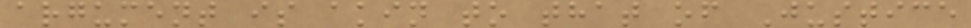argument is akin to that of Justice
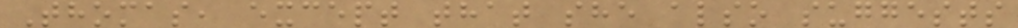Thomas, except that she also suggests
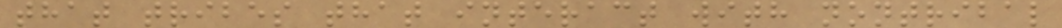that tribes that interact with nontribal
